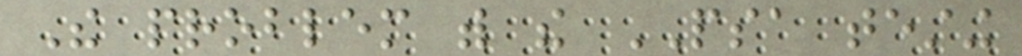The problem with the PSA testing
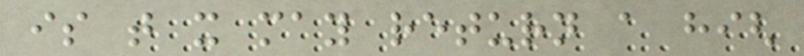is that it may return a high
